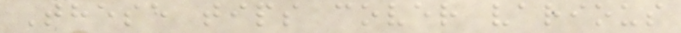These tips cover various
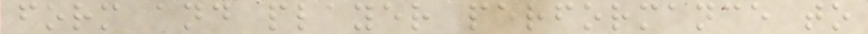form and player performance to
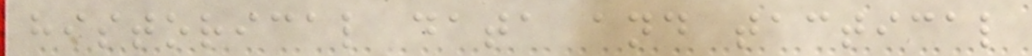historical data and tactical
